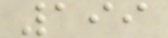199
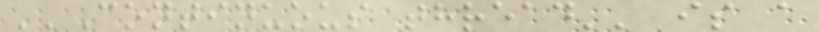''Continuous thread'' is a
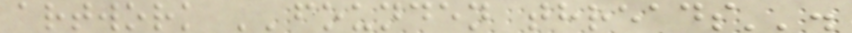artwork ''founden threads''.
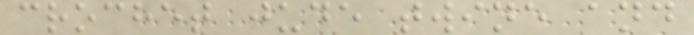crochet jude twine and
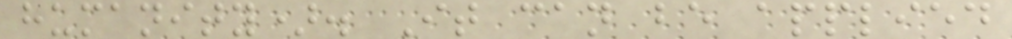humanity). It can be applied
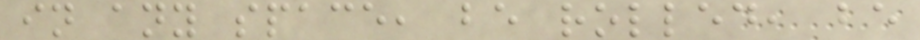in any space, be rolled, be
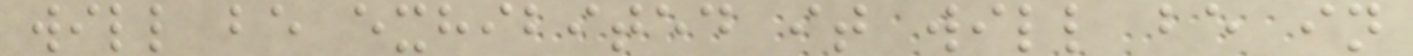will be exhibited it will be in
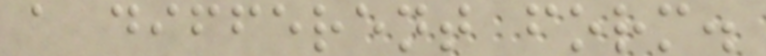a different form.
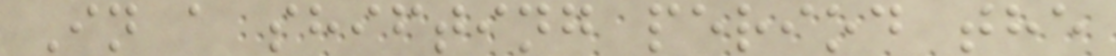In a shifting period the
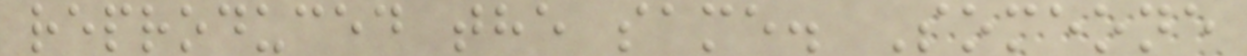reproduced the same. Someone
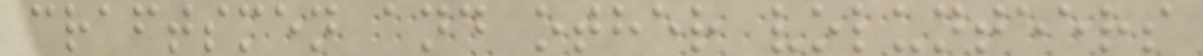craftsmen and other volunteers
